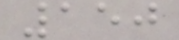150
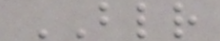BLR
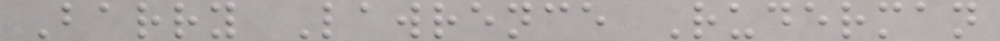Barry Lawrence Ruderman
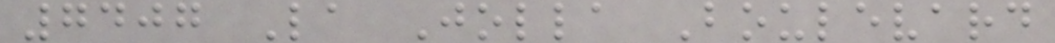7407 La Jolla Boulevard
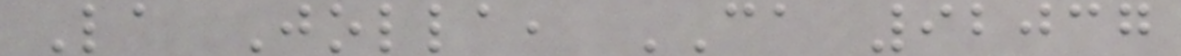La Jolla, CA 92037
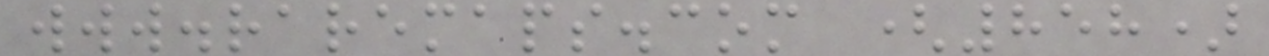www.raremaps.com (858)
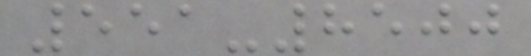551-8500
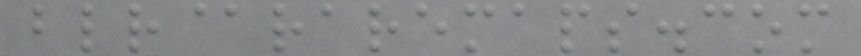blr@raremaps.com
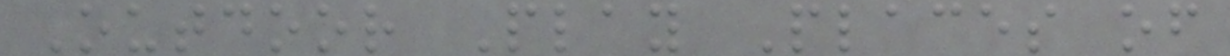Outdoor Play Places of
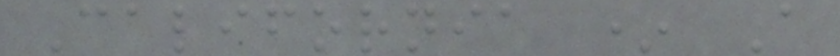California * A
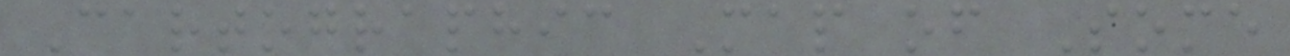Cartographic Map of Some
